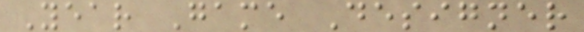Year Game Designer
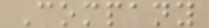Company
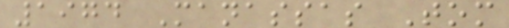1974 Manassas Tom
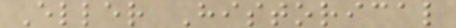Eller Historical
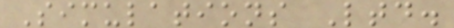Simulations Ltd.
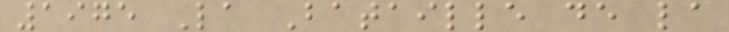1975 La Bataille de la
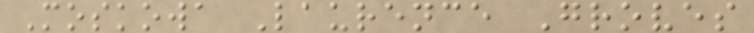Moskowa Laurence Groves
